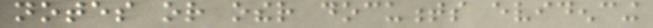notes or other documents evidencing
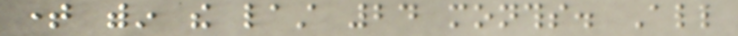time within the last 24 months. All
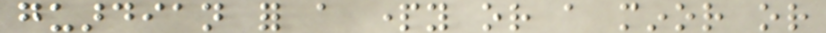guardian for a party or a minor or
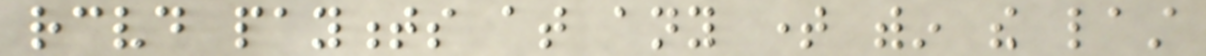received payments at any time within the last
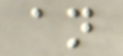an
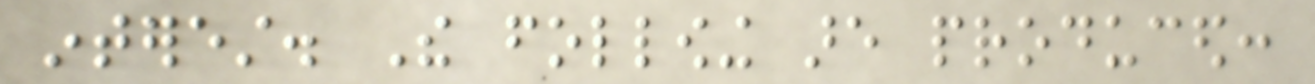interest. The following are produced:
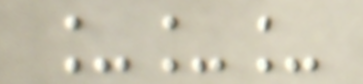___
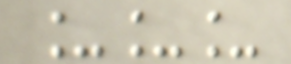___
